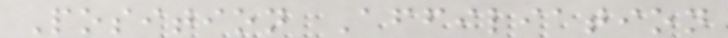Position Affiliation
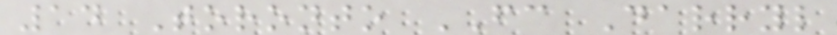14 Toronto FC Darryl
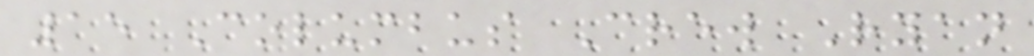15 Columbus Crew Ryan
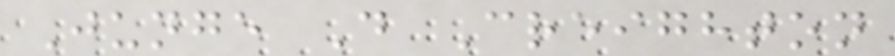Junge D Creighton
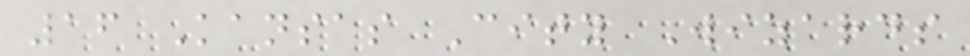16 Kansas City Wizards
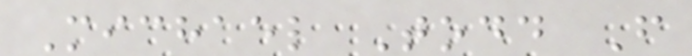Michael Todd F
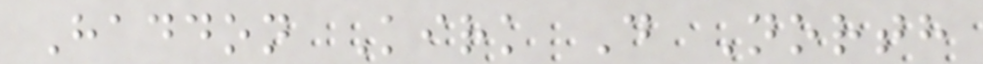Haddon Kirk D North
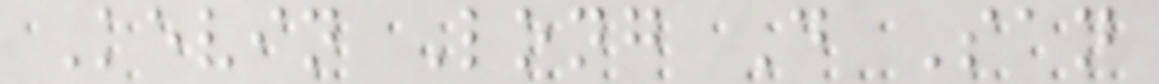Kevin Long D San
